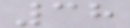38
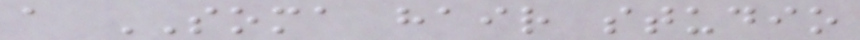a SOMA hair studio
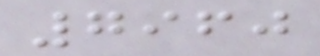7960
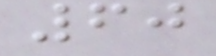60
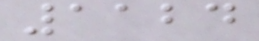1124
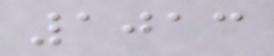1013
